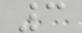3
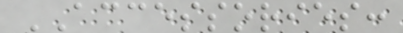ACCESSORIES:
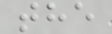the
